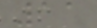11
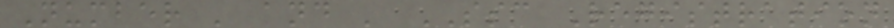Number ' and ' SSC Registration
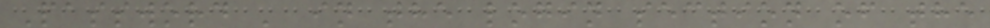Password ' in the login section of the
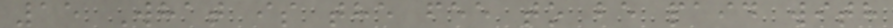15 What is the fee to be paid with
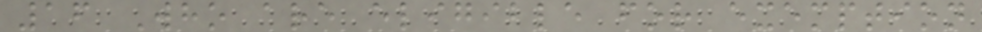16 Who are eligible for exemption
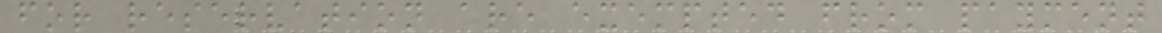for reservation are exempted from payment
